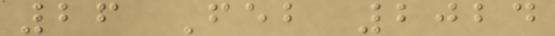26 Feb 2024
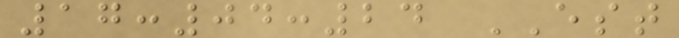17:04:24 EST
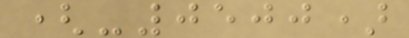(-0500)
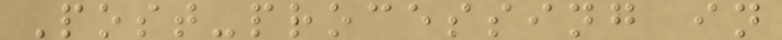Post-processing in
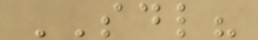SDL?
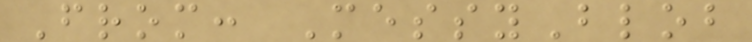From: MessyBlob
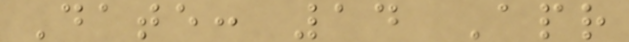Date: 14 Apr
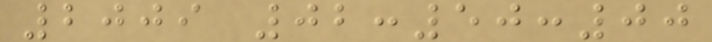2009 02:50:00
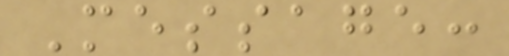Message:
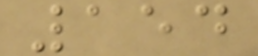154
